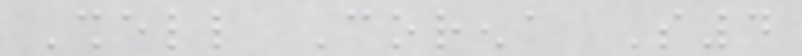Shell Corena S4
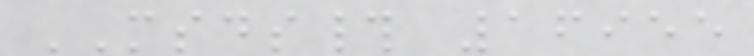MSDS# 16955
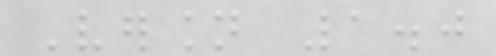Version 1.0
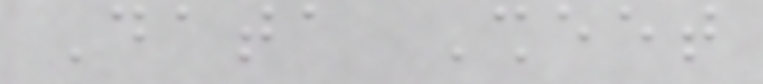Data Sheet
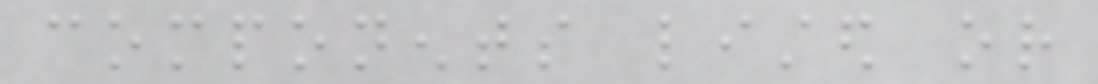components listed or
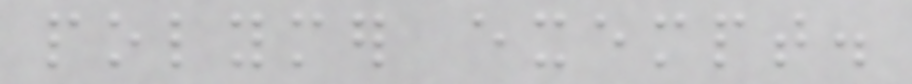polymer exempt.
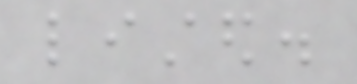listed.
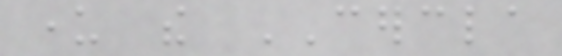under the CERCLA
